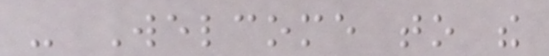- Welcome to the
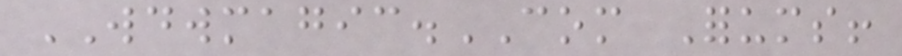WDWMAGIC.COM Forums!
